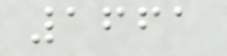1661
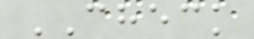CHECK
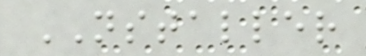NSTALLER
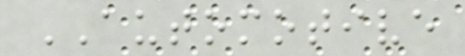AUTOMOTIVE
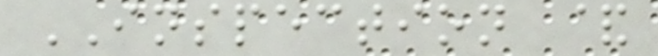INSPECTION &
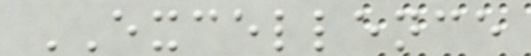EXCELLENCE
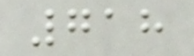718
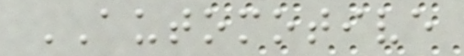AUTOMOTIVE
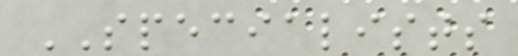SPECIALISTS
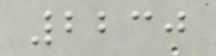2230
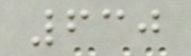630
